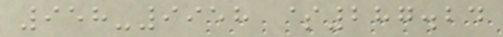958-9958 $287.24
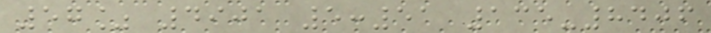57% 4901 5:51 135-8406
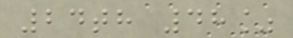24th 48%
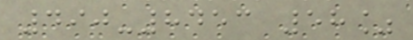490-8453 58%
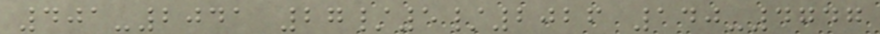401-2041 27/5/2026 140-4747
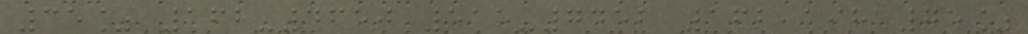35% 162-4650 515-7452 162,198 75%
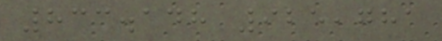833.148 925,781
